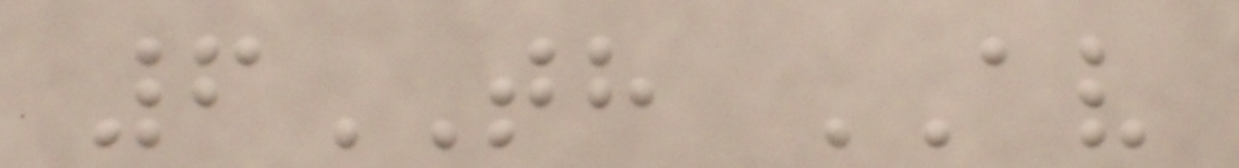6TH AV
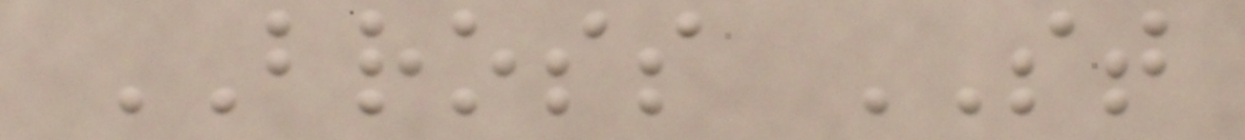BROSS ST
